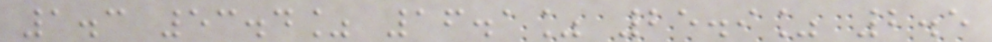1.3 53.4% 16.1% 25.9% 2.5
